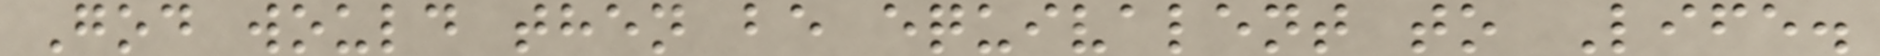God would then be equivalent to Life.
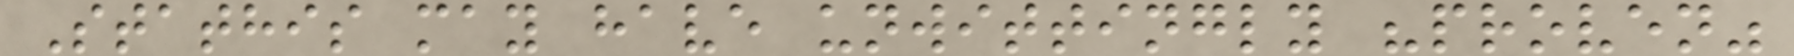Stathis may have unwittingly "proven"
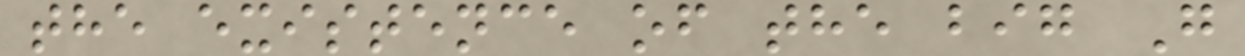the existence of the big G
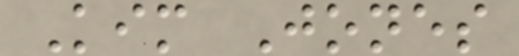Kim Jones
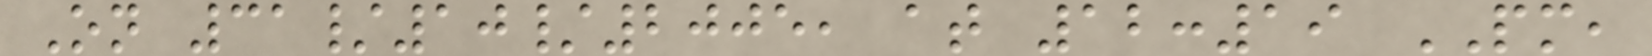On 31/10/2005, at 12:19 PM,
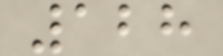128
